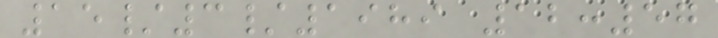15/3/1989 12:57
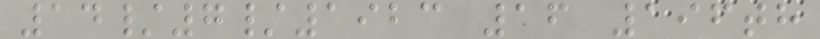14/7/1923 16 196th
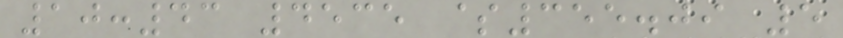10:43 4535 $355.09 5
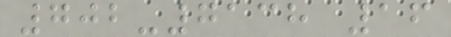702-7138 16
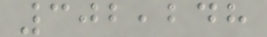302,248
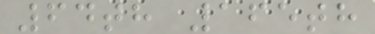64th 165th
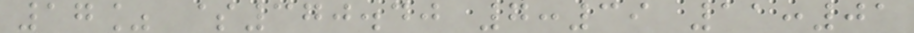17% $370.40 7:39 11:01
